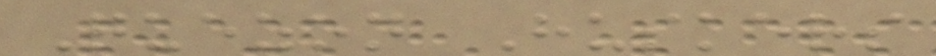Quezon Huskers
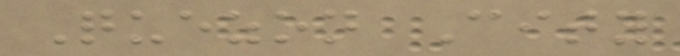Quezon City
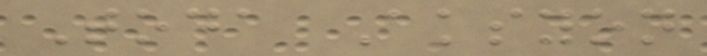Toda Aksyon
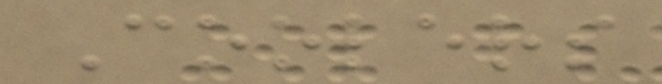Coolers
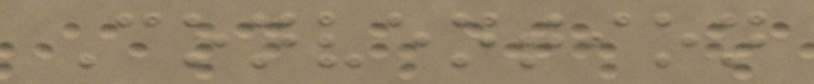Convention
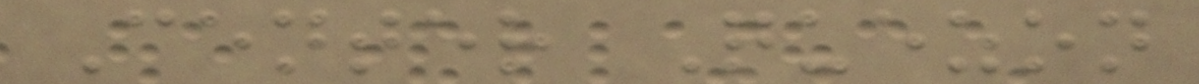Center Quezon
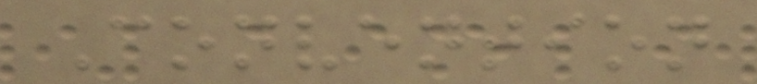Convention
